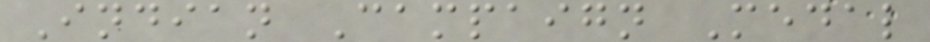Indian Campaign Medal
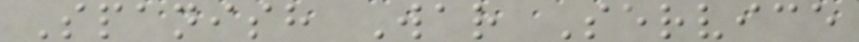Spanish War Service
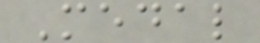Medal
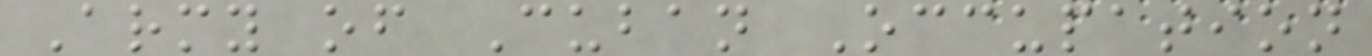Army of Cuban Occupation
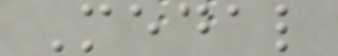Medal
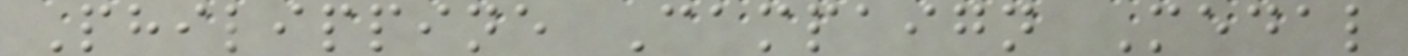Philippine Campaign Medal
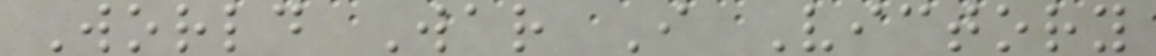World War I Victory
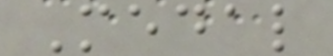Medal
